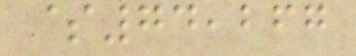$74,267
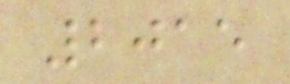2015
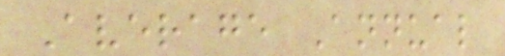Average Annual
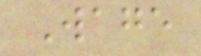Wage
